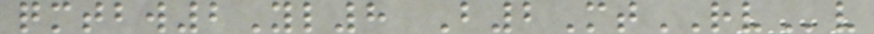qmtbw2Yl8 B2MtRVv
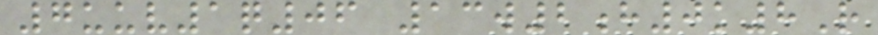7uuv1q06 13w2h0k8R
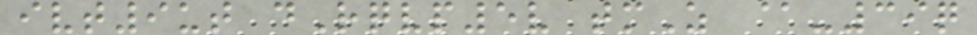ivt9ut dRqvp5v tmZ @-39q
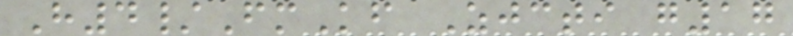H4/FmKf Zjcti g17
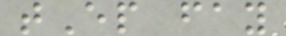tEp fay
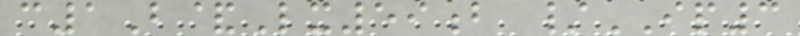c1B&Lx59b /IP3
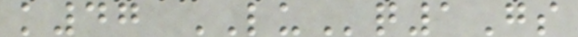k47 LUq1Gs
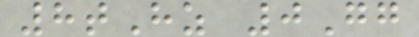8tHz 0Gg
